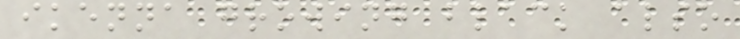ikenna growing black also
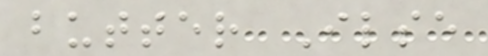butter Ilse
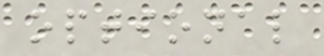optional
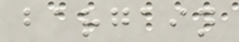bargain
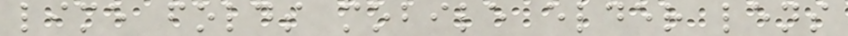lime folds mobile elder lens
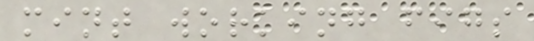mint working figs
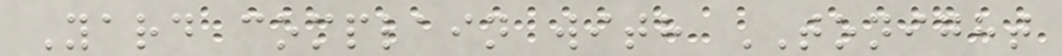Yard complain with TONIGHT
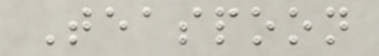Teaspoon
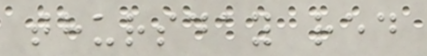thursday red
